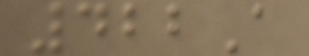422A
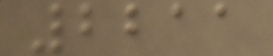2211
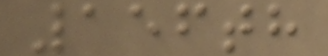156th
